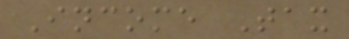Income Tax
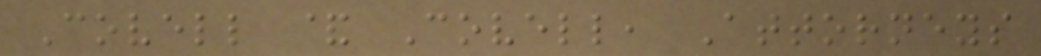Covell & Covell, Attorneys
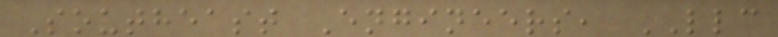Southeast Engineers, LLC
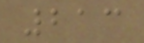213
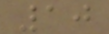10
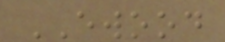EWOOD
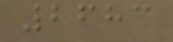2683
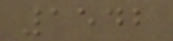1542
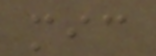mic
